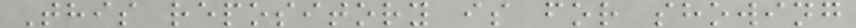This repository is for showing
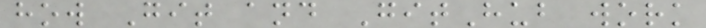how Git and GitHub work
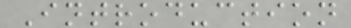Introduction
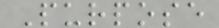Purpose
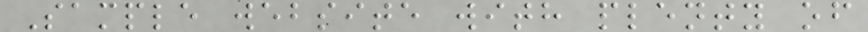Sample website with plenty of
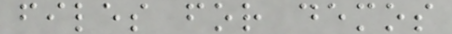files for demos
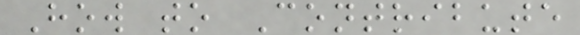How to Contribute
